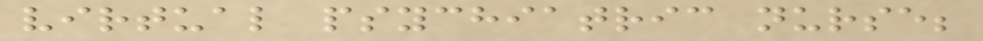virtual psychiatric nurse;
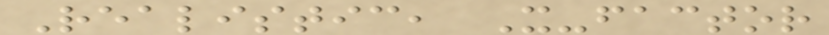Realistic, X-factor
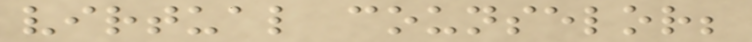virtual counselor;
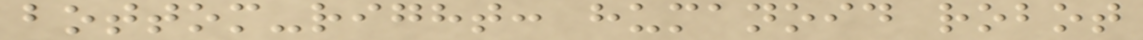bottom-right: humanoid robot
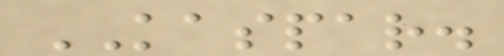KASPAR.
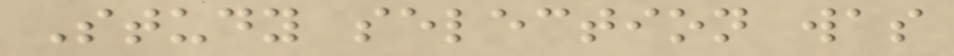Study selection was
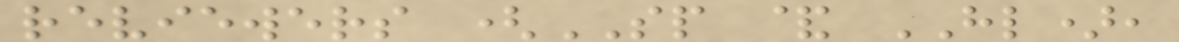reviewers (SP & HL),
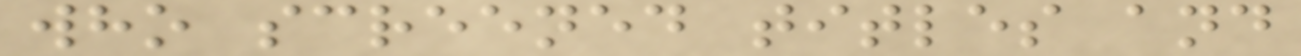who screened titles and
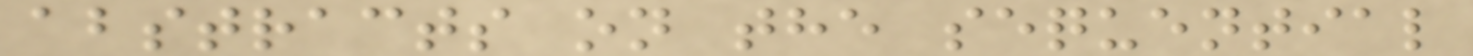abstracts on the sequential
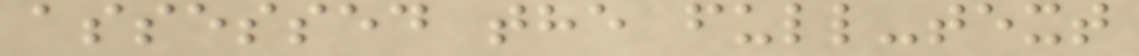assessed the full-text
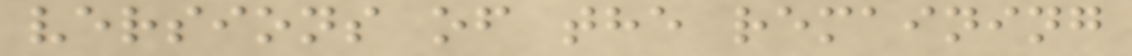versions of the remaining
